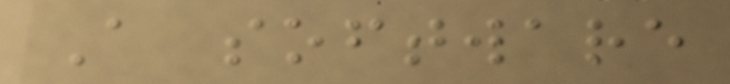A software
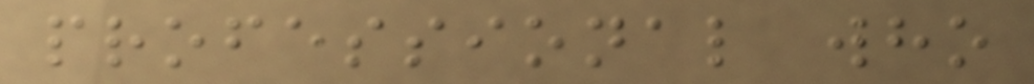professional who
